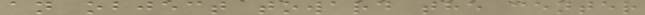an object toward the center
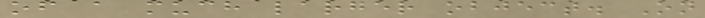of a much larger object. On
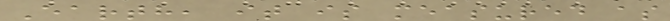Earth, it is measured as
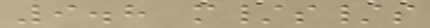9.8 m/s/s
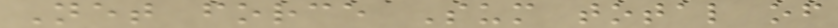Net force Sum total of
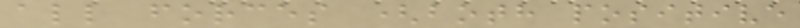all forces (both positive
